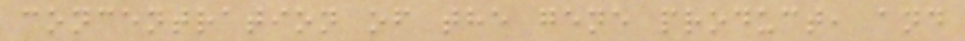concentration of the gene product, and
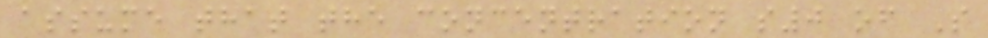assume that the concentration s0 of S
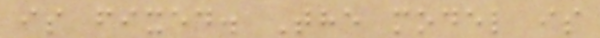is fixed. The model is
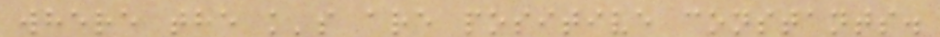where the k's are positive constants.
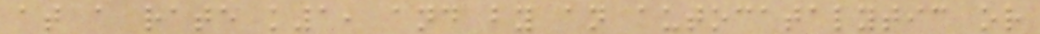at a rate k1, and by an autocatalytic or
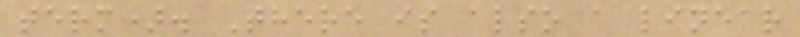term). There is also a linear
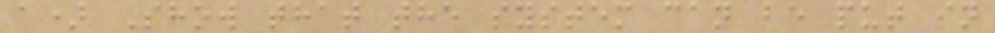a) Show that the system can be put in
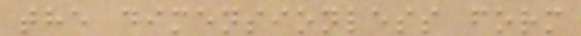the dimensionless form
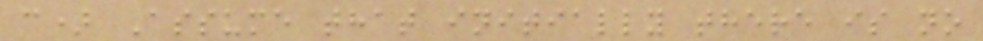c) Assume that initially there is no
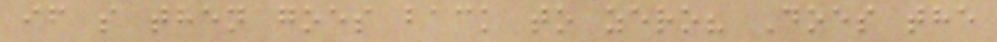if s then goes back to zero? Does the
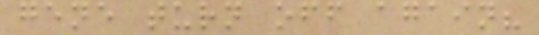gene turn off again?
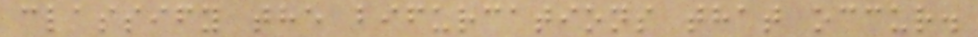classify the bifurcations that occur.
